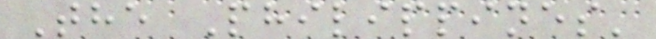The Philippines'
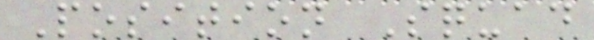Position Squad
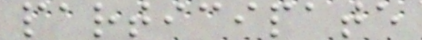participate
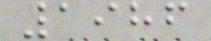1986
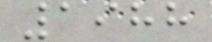1988
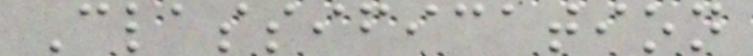Classification
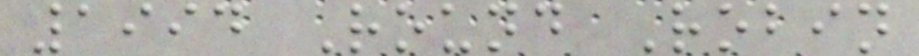1994 Round Robin
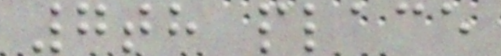7th place
